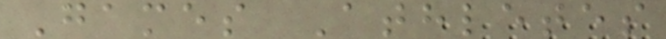Games Athletes
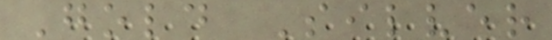Gold Silver
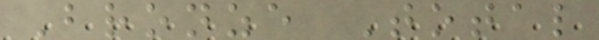Bronze Total
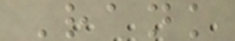Rank
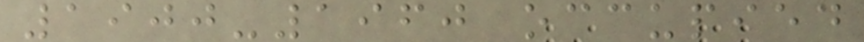1900-1960 occupied
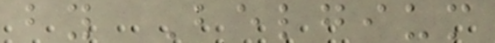by Belgium
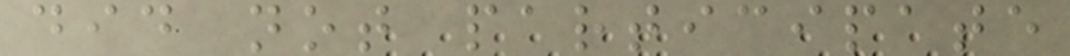did not participate
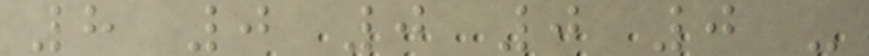8 0 0 0 0 -
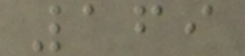169
